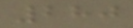280
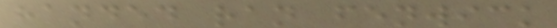handed ran fenwick
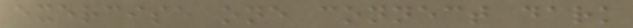exercise one connect dark
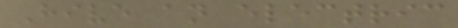Hive an electric
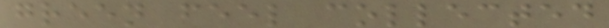green feel collected
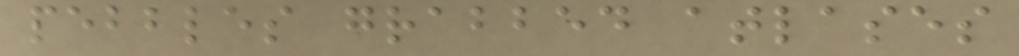pebbles grabbed atlases
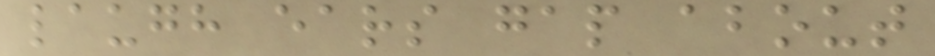laugh ears gap about
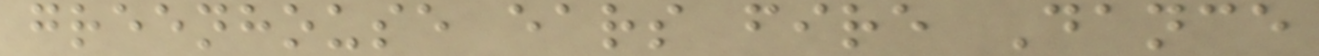greenhouse ears fire Dance
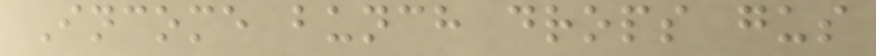Income bunch drops gus
